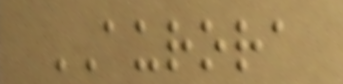AURORA
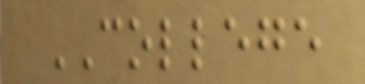COLLEGE
